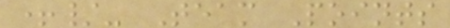+/- Team Points
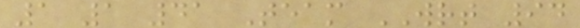1 1 41 Team WRT 94
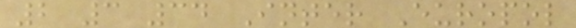2 3 34 Inter Europol
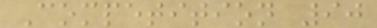Competition 90
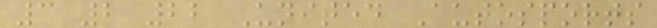3 2 22 United Autosports
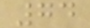74
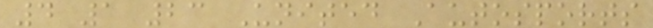4 1 23 United Autosports
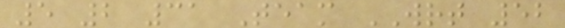5 2 31 Team WRT 52
